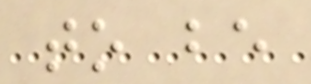to be
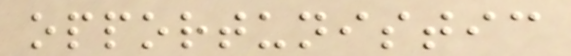opportunistic
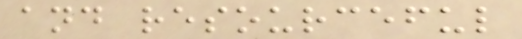and resourceful
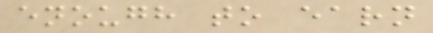enough to earn
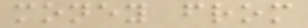money from
